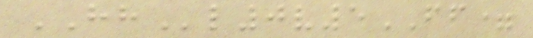HHl0v5FF=
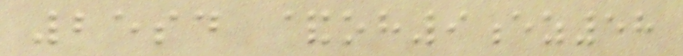25sd &oh9ez58
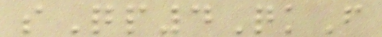sQp4QkF
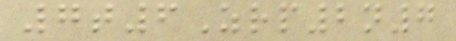7t6Zrp2n7
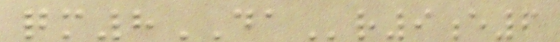qm8DAr9e6
